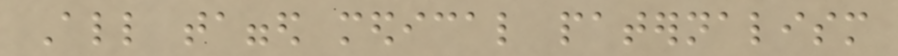All tagged medical paternalism
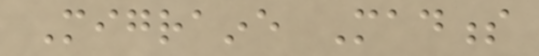Migraine Madness
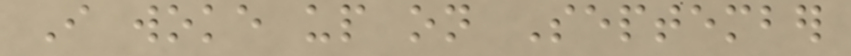I woke up on September
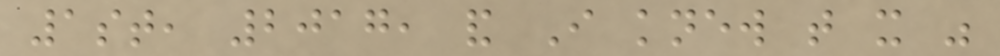1st, 2017, and I knew that it was
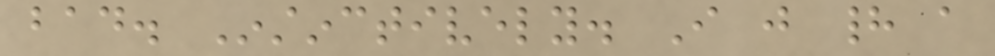bad. Instinctively. I just had a
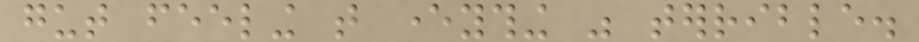gut feeling that everything was terrible.
